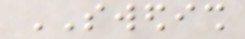SWEDISH
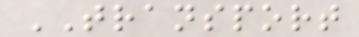TRANSPORT
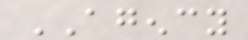AGENCY
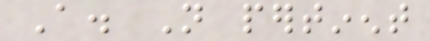A. Not pertinent
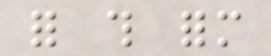for this form
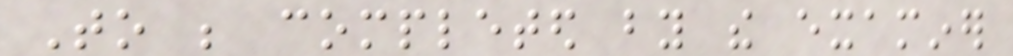To be completed by the examiner
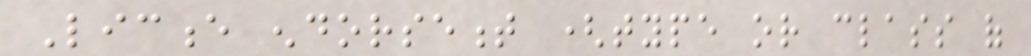Licence endorsement (type or class of
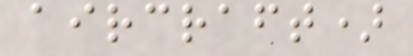aircraft)
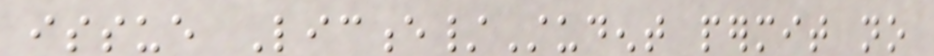issue Licence/Student permit no
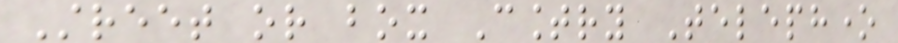Street or box Country Telephone
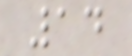14
